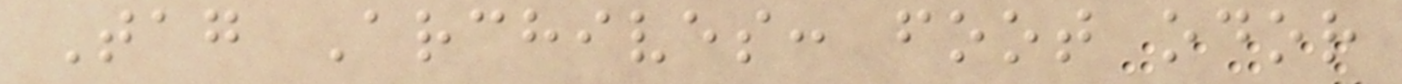Tag Archives: foot odor
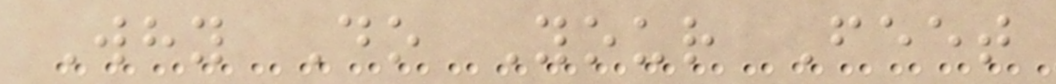Why Do Your Feet
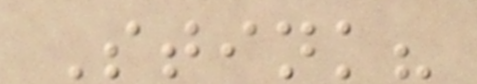Stink?
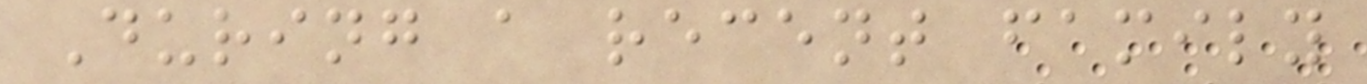During a recent family
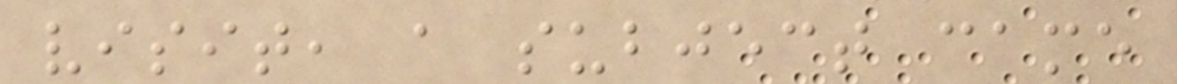visit, a subject came
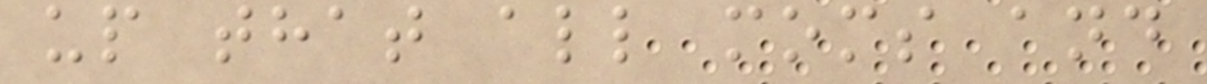up that all moms and
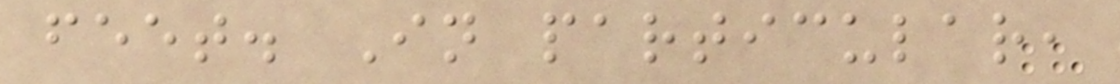feet. In particular,
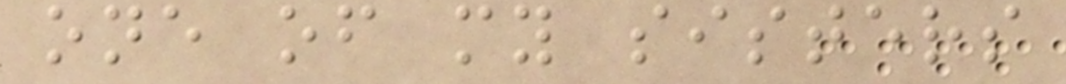one of my sisters
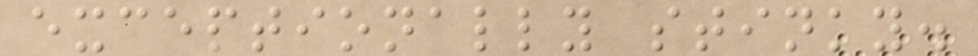exceptionally stinky.
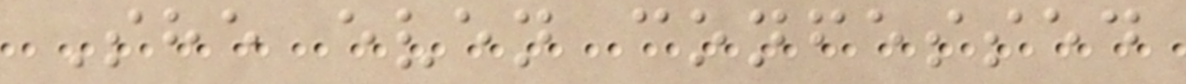She even confessed
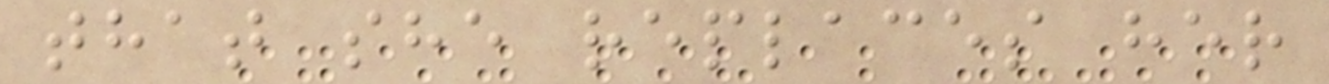that she replaces her
